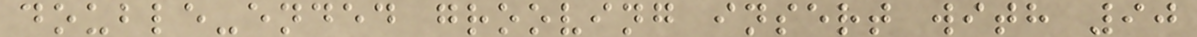double-ended grooving insert with 90
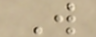W
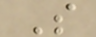S
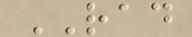RAD
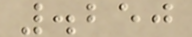.250
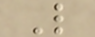L
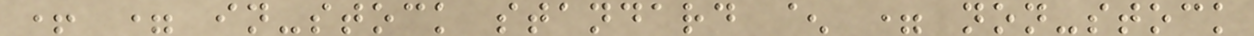+ = in-stock standard ^ = non-stock
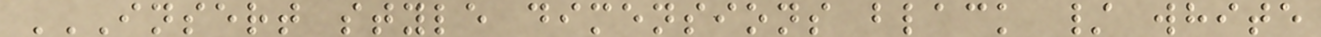INSERT STYLE DIMENSIONS BLACK / WHITE
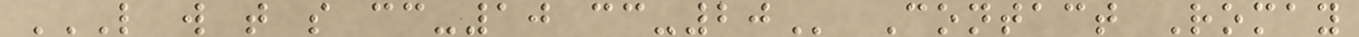L W T S CC-10 CC-20 Contact Romay
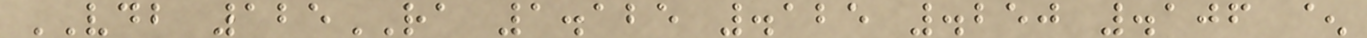VDB 125RA 1.125 .125 .250 .106 ^
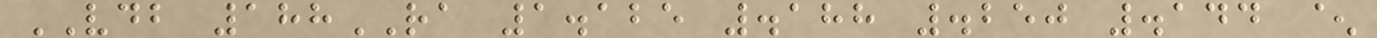VDB 188RA 1.125 .188 .250 .144 ^
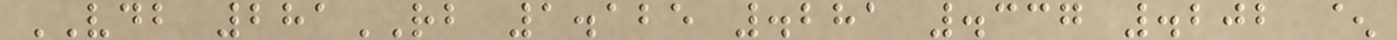VDB 281RB 1.125 .281 .337 .202 ^
